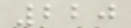220
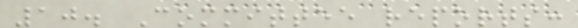10. Committee reports:
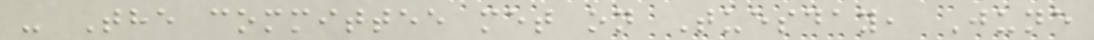- The committee met on Tuesday, June
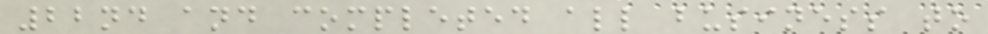22nd and completed all business to
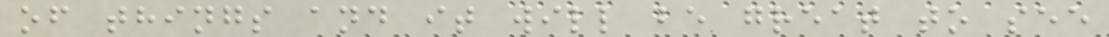of things and it will be great to see
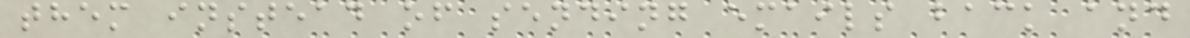them instead of sending emails back and
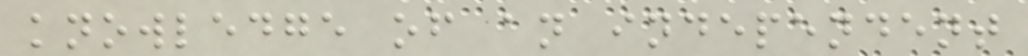knowledge of an independent
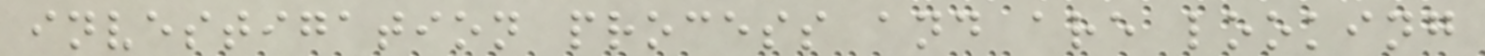investigation process and are looking
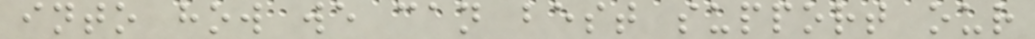into how we can best support our
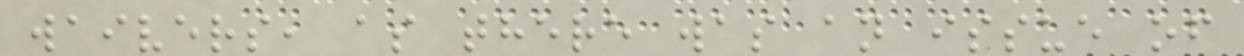waivers, as there was an issue of
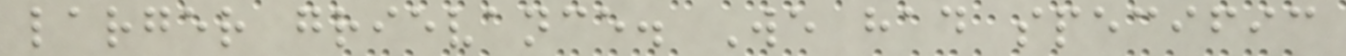larger grievance. We had specific
